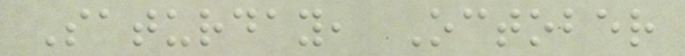Saturday, October
